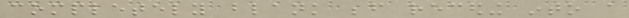completely blank before receding into a
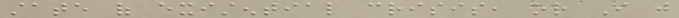state of existential crisis, or I just
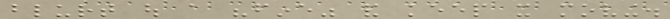blurt out a "fine" and keep it moving.
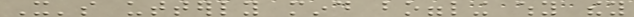It's utterly mind boggling why they
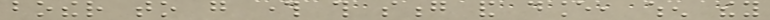bother to go through this song and dance, when they
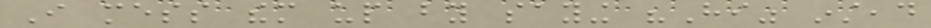I mess them up by saying "Hi" instead
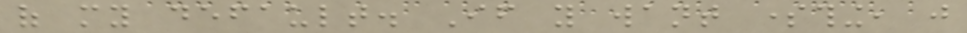of my default. If you want something, just
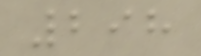298
